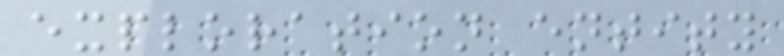exploration entity
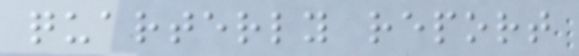quarterly report
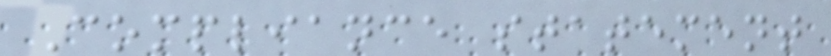Compliance statement
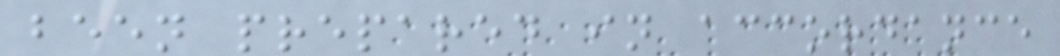been prepared in accordance
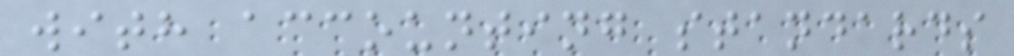with accounting standards
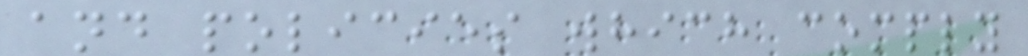and policies which comply
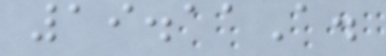19.11A.
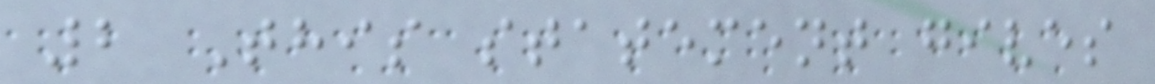2 This statement gives
